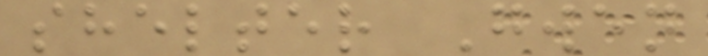shelter Gwen
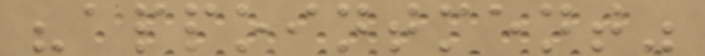"appointment"
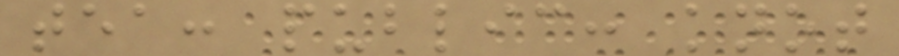tea: public: knot
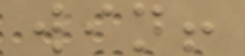win!
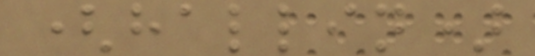(hallin)
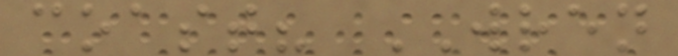coast? WREN
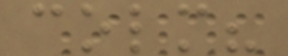colm?
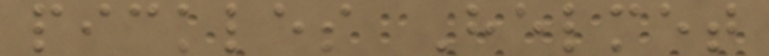pickles Helmet
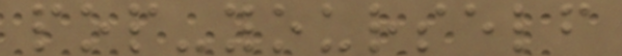pop-yourself
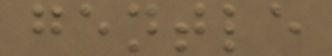gentle
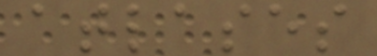atlases
